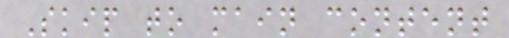Skip to main content
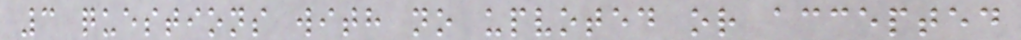3 questions with no upvoted or accepted
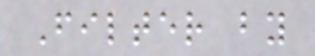Filter by
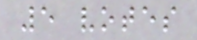5 votes
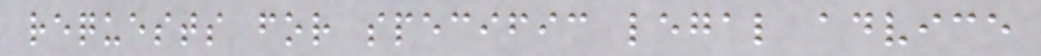requests for specific legal advice
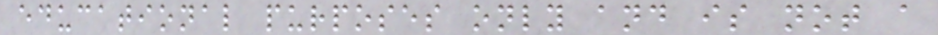educational purposes only and is not a
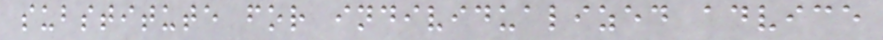substitute for individualized advice
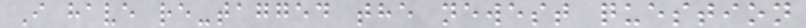I have re-tagged the newest question
